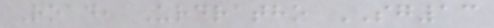Road, Urdratho SG13
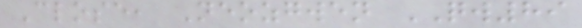Close, Neozgwen QW89
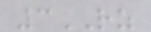3RZ
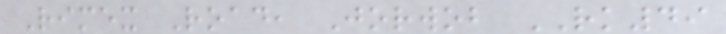Rimex Road, Jorwob RK49
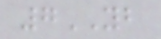7YB
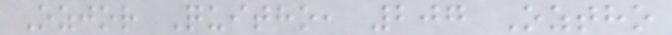Ozjor Quitho, 207 Oztho
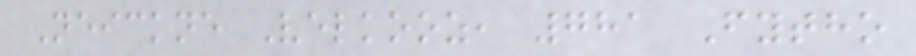Neickne Velkooz, 781 Fytho
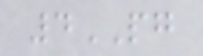4PG
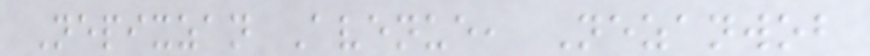Nepixzan Avenue, Nezanwob
